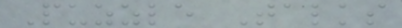Puzzle Talks
